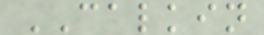CALKIN
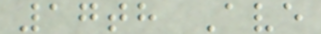17th Ave
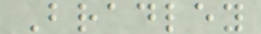Bradley
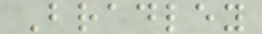Bradley
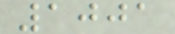1001
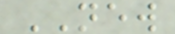NEW
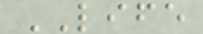LIFE
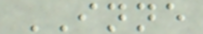INNE
